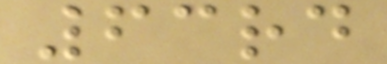63rd
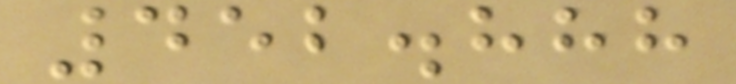452.888
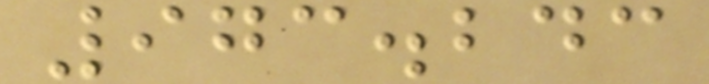973.243
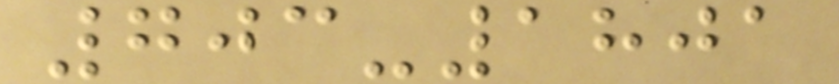703-1801
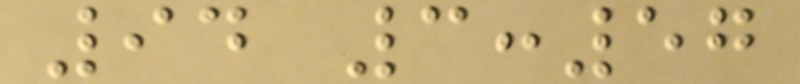94 3:57
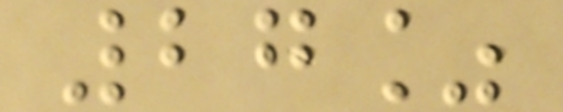27%
